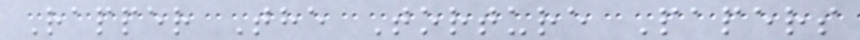Rapper The Torture Papers
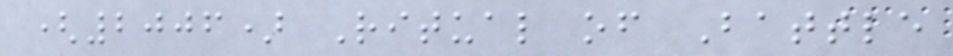(2006) Ritual of Battle
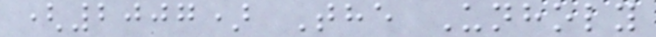(2007) The Unholy
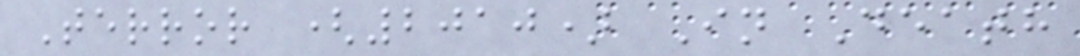Terror (2010) In Death
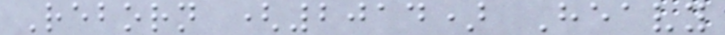Reborn (2014) Heavy
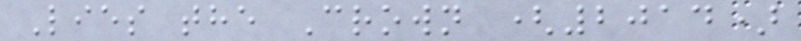Lies the Crown (2014)
